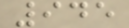945
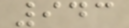943
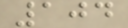104
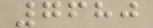7680
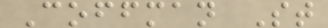Coffman St
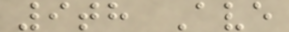9th Ave
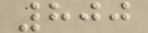800
